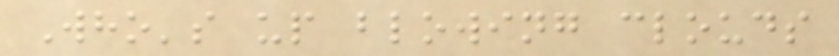Who's up blowing clouds
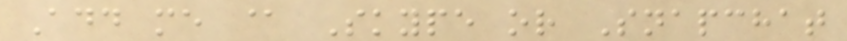Add me @ Skype or Snapchat
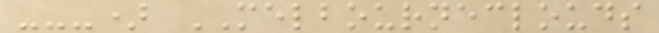---) MELBOURNECLOUDS
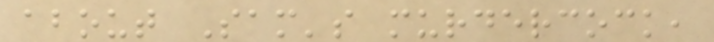about Sam's murdercock,
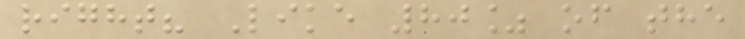right? Like 80% of the
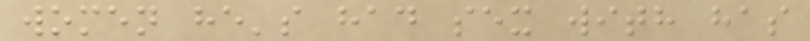women he's had sex with has
